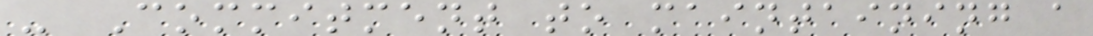- Commitment to maintaining a
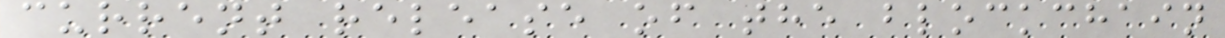current release of the blockchain
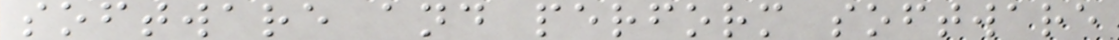software and perform software
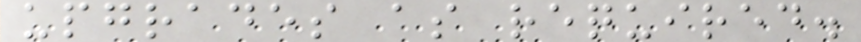upgrades as required.
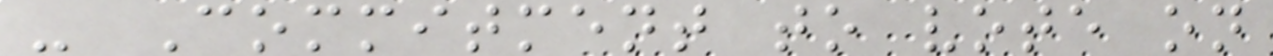- Commitment to vote on
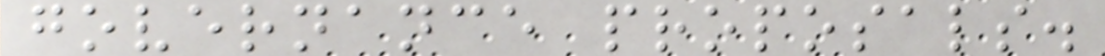governance proposals.
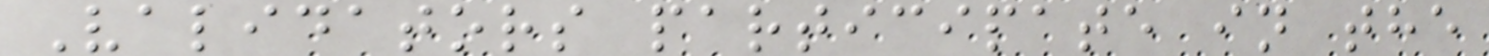Validators participate in the
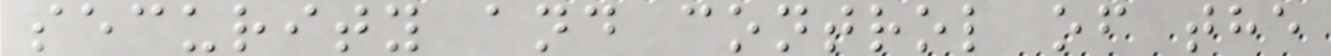security and control of the
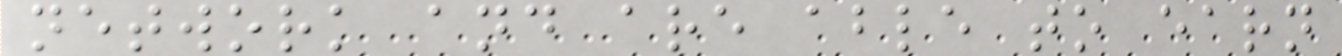network and are able to earn
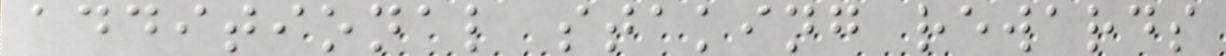additional staking rewards
